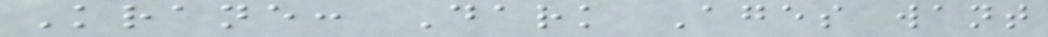Krane: Dark Ages want
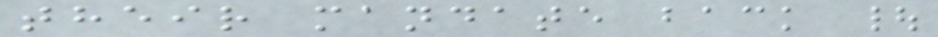their mandate back |
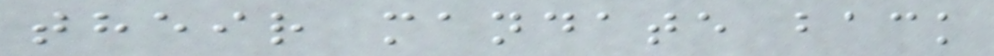their mandate back
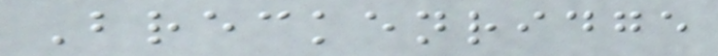Breckenridge
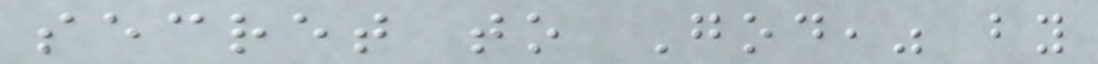secret to God," by
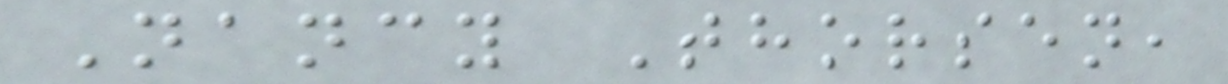Nancy Thorsen,
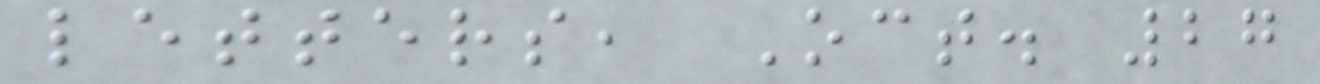letters, Oct. 27
